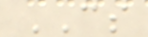CS
